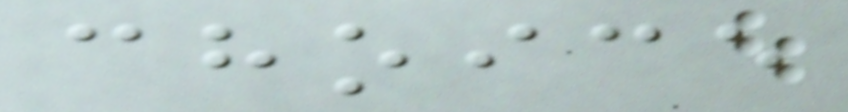choice
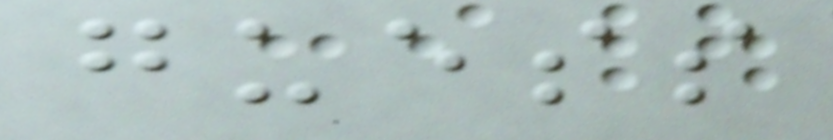guess
